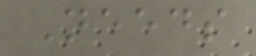Needs
